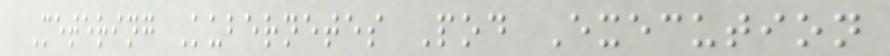Metering Kubernetes Pod Execution
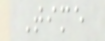Time
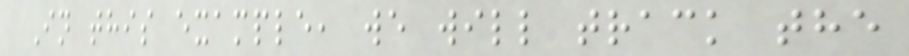In this example, we will track the
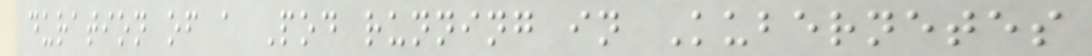duration of a Pod running in Kubernetes
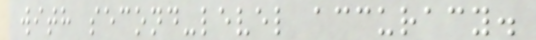with second-level accuracy.
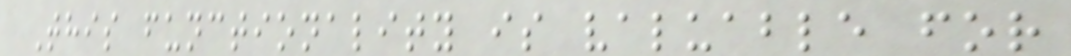This functionality is valuable for
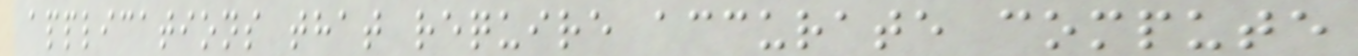applications that require accurate compute
